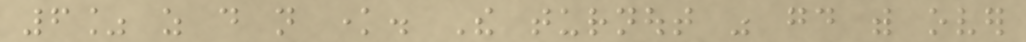6% as do not know. The turnout was good with over
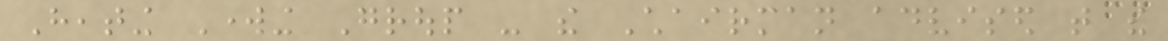Heating Working Group - the Chairman advised that the
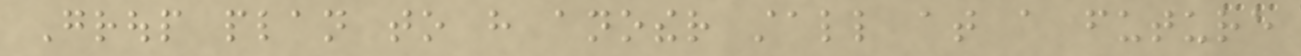Group plan to have another stall at a future
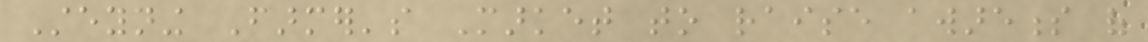Steyning Farmer's Market to raise awareness of
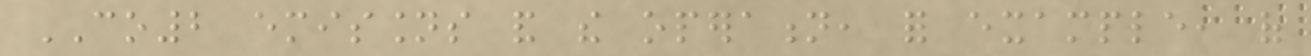CO2 emissions and the operation, for example, of
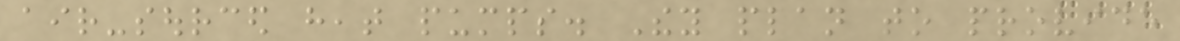air-sourced heat pumps. They plan to provide
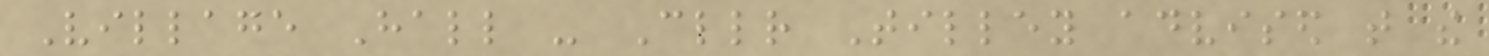Village Hall - Cllr Tilley advised that the
